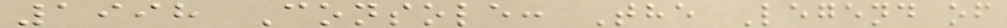1998 Console: The Legend of
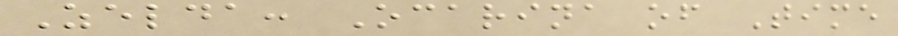Zelda: Ocarina of Time
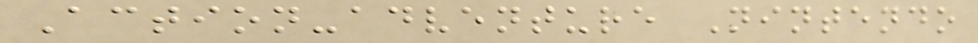Action-adventure Nintendo
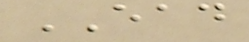EAD
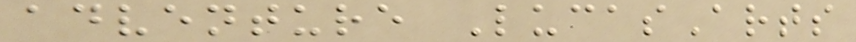adventure LucasArts
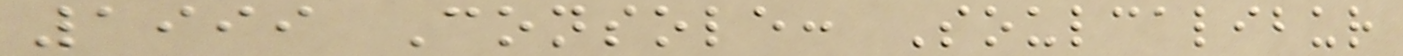1999 Console: Soulcalibur
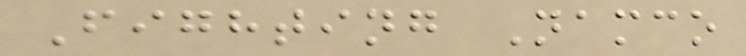Fighting Namco
